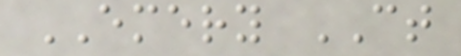EMERY CT
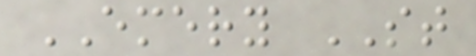EMERY ST
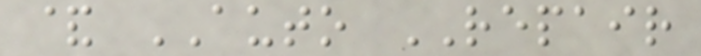& AUTO REPAIR
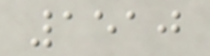1510
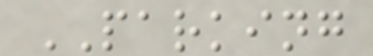PARKING
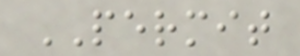PERMIT
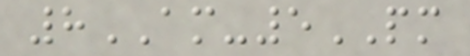8AM-5PM
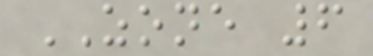ZONE 6
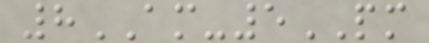8AM-5PM
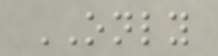ONLY
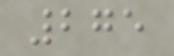275
